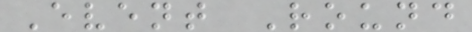Event Round
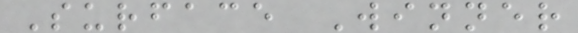Surface Winner
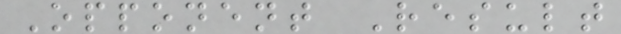Opponent Result
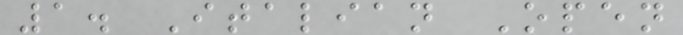1. Italian Open
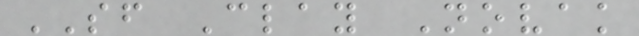SF Clay Novak
